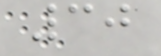30
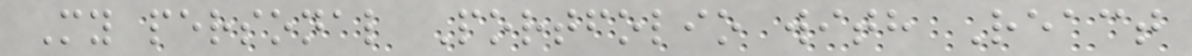My personal Portfolio with React
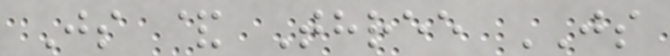Js & Three JS
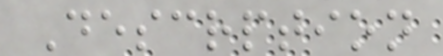Descrption
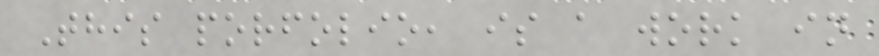This porfolio, is a work in
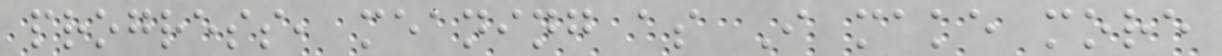progress, meaning as I make more
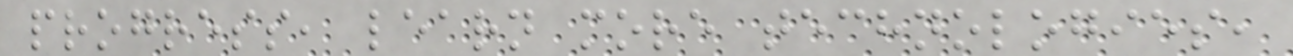progress, learn more technologies,
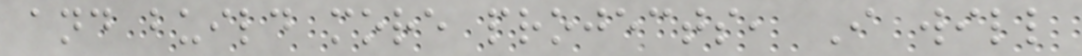and build more projects, I will
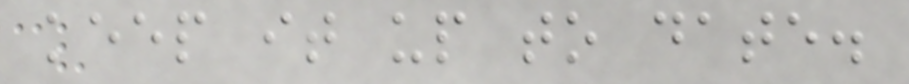keep it up to date.
